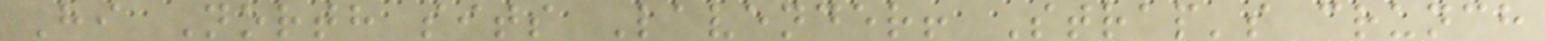Hi North sits Lavender! Strap's crunch
